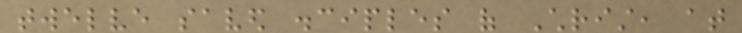twelve saved disciples of Christ, at
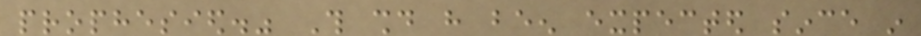prophesied." This should have been expected since in
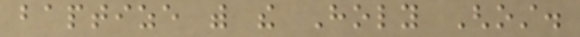baptize with the Holy Ghost.
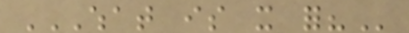WHAT IS IT FOR?
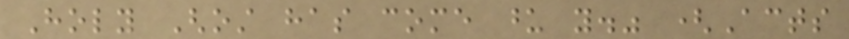Holy Ghost has come upon you." (Acts
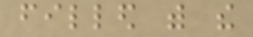filled with the
